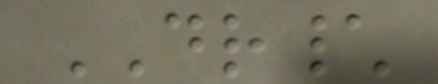DR\
